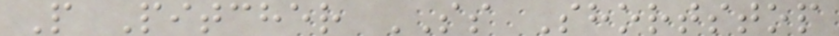P Pitcher SS Shortstop
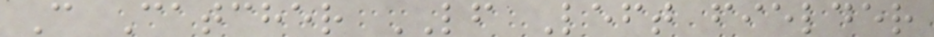C Catcher LF Left fielder
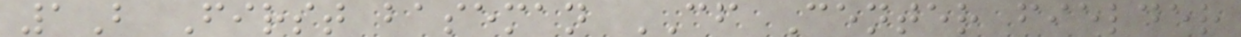1B First baseman CF Center fielder
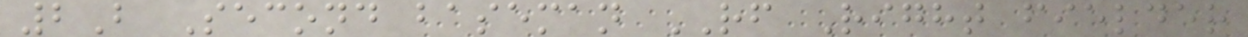2B Second baseman RF Right fielder
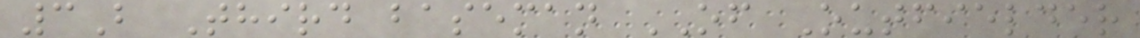3B Third baseman OF Outfielder
